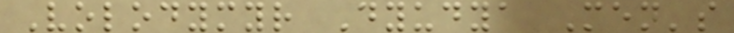Volodymyr Dyudya Men's
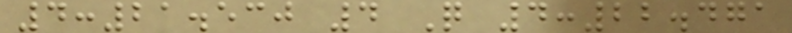4:21.530 4 Q 4:22.471
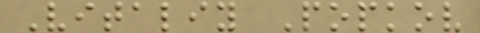Vitaliy Popkov
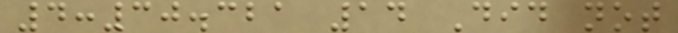4:30.321 14 Did not
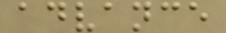advance
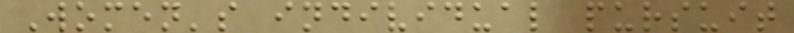Women's individual pursuit
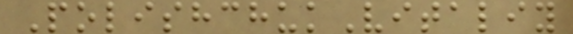PolishchukVitaliy
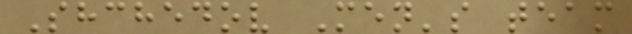Shchedov Men's team
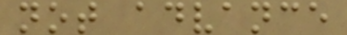not advance
